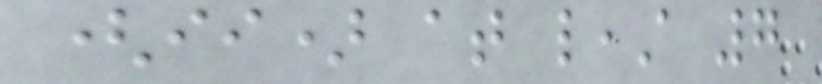(ii) at least 7
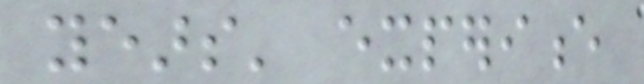years' experience
